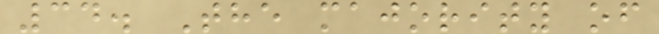34. The majority of
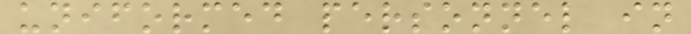uniformed personnel in
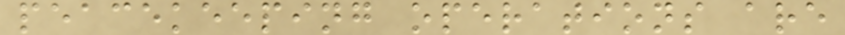peacekeeping operations are
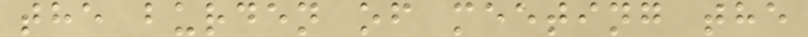the burden of meeting the
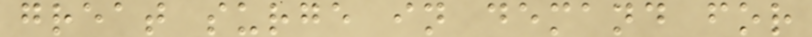great surge in demand for
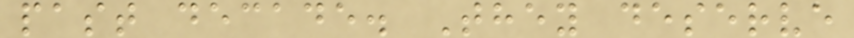past decade. They deserve
